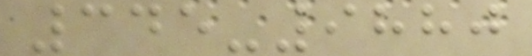345-9880
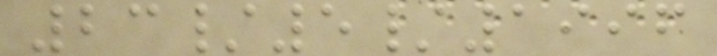23/5/1996
